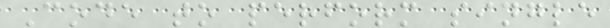Code to perform single
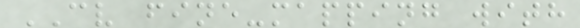CV fine-mapping with
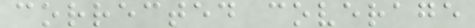corrected coverage
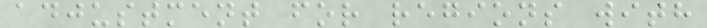adjustment for regions with
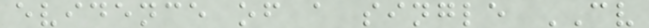evidence of a single CV
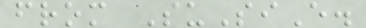from SuSiE.
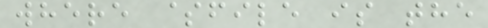where $file is the
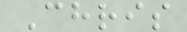Chris
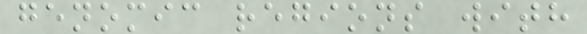genomic regions with
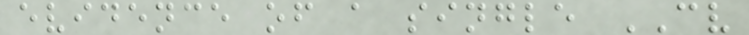evidence of a single CV
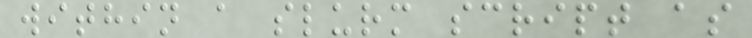within a slurm script as
